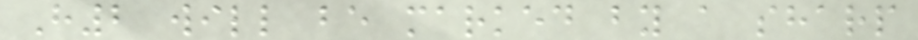H2 will be marked by a sharp
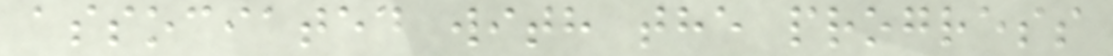associated with the progress
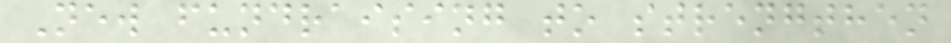New fundraising to strengthen
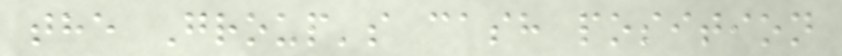the Group's cash position
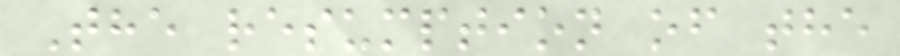The resumption of the
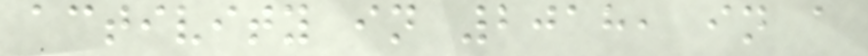activity in 2018, in a
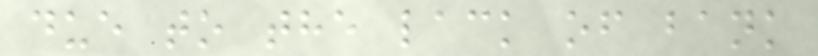due to the lack of bank
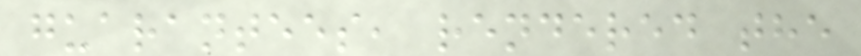guarantees, rendered the
